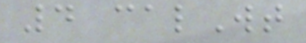4 calWt
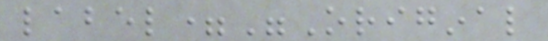label="Original
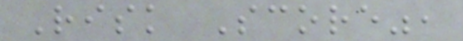Risk Score",
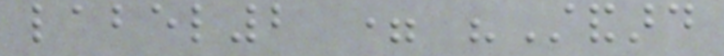label2 = "Standard
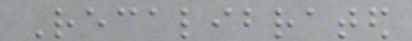Recalibrated
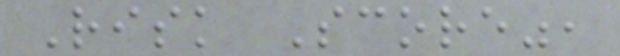Risk Score",
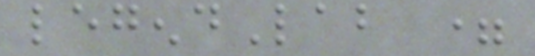legendLab =
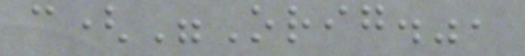c("Orig.",
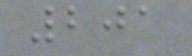201
